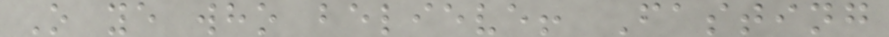O ye who believe! Fasting
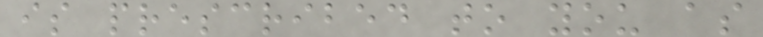is prescribed to you as
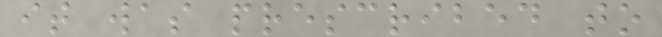it was prescribed to
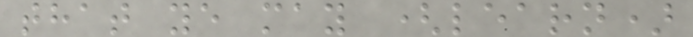that ye may (learn)
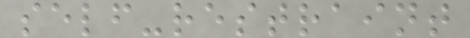self-restraint
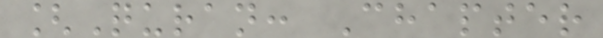[Quran: Chapter
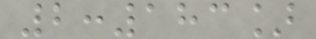2:183]
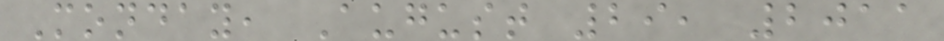Monday, August 29, 2011
